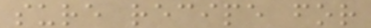sure recipe for
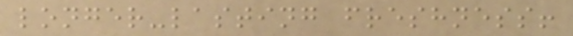longer-lasting freshness!
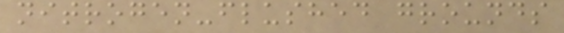nitrogen-flushed grounds
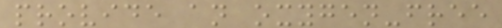provide an oxygen-free
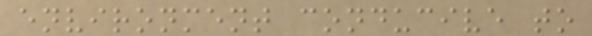environment conducive to
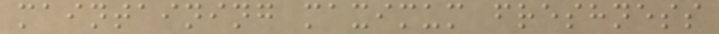maintaining maximum freshness
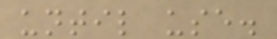until use.
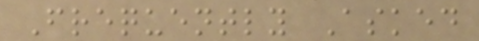Frequently Asked
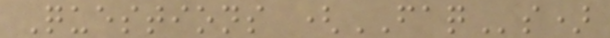Questions (FAQs)
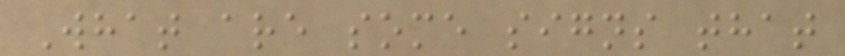What are some signs that
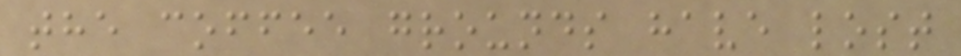the coffee grounds have lost
